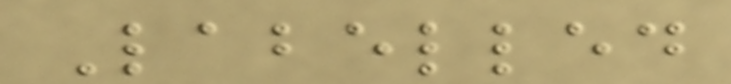Labelled
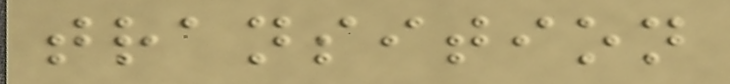transition
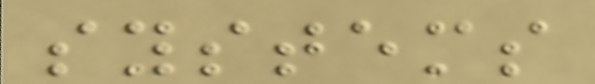systems
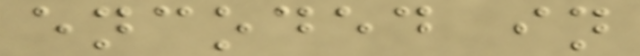encoded in
